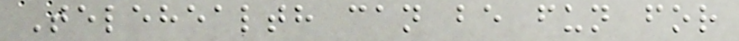Telehealth can be fun for
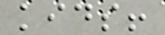kids!
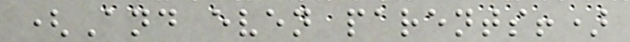(And even parents!)
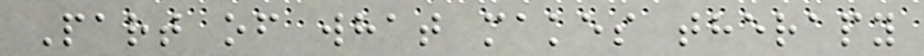Part of what makes therapy
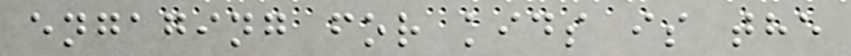engaging for kids is the
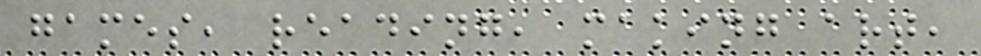games, reading, making art,
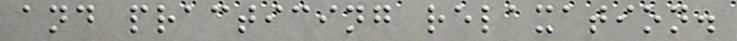and practicing relaxation.
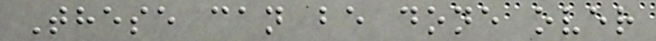These can be done over
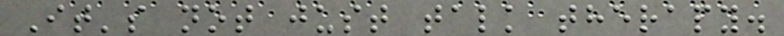It's not just talk therapy.
